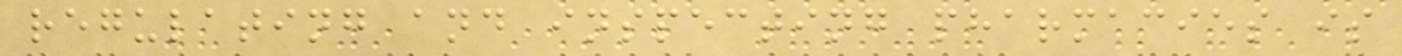regulating and inspecting pharmacies is
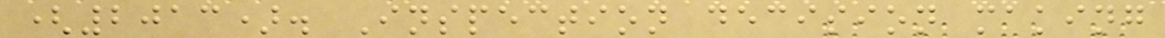(2013). Inspection decision making
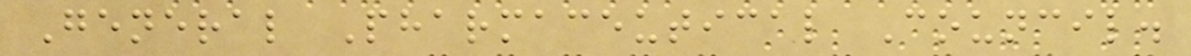General Pharmaceutical Council.
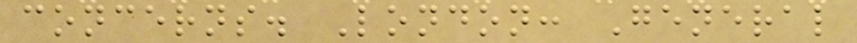concerns. London: General
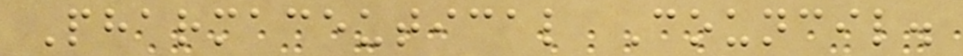Pharmaceutical Council.
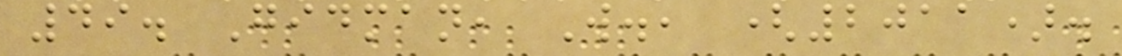49. Gidman, W., (2011).
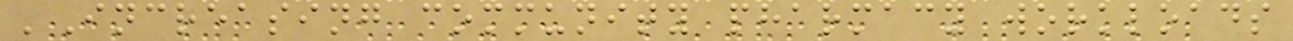'Increasing community pharmacy workloads
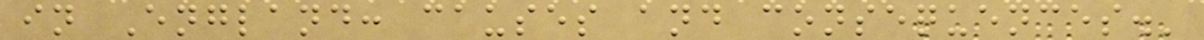in England: causes and consequences.'
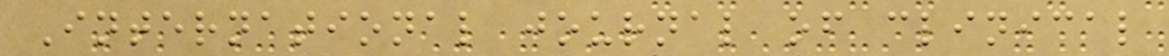International journal of clinical
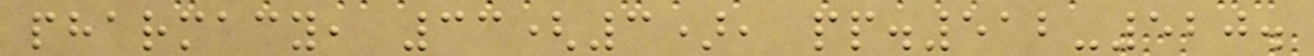pharmacy, 33(3), pp.512-520.
